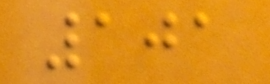101
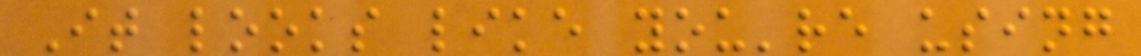It looks like you're using
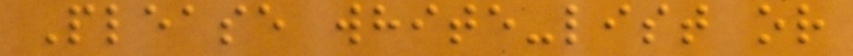Please white-list or
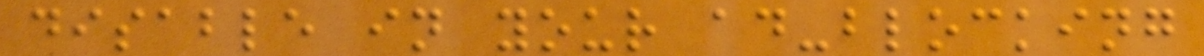disable in your ad-blocking
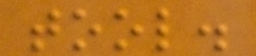tool.
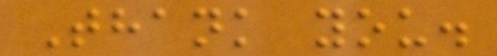Thank you.
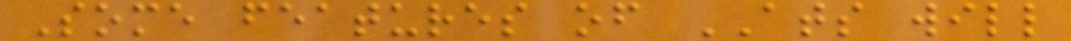Some features of ATS will
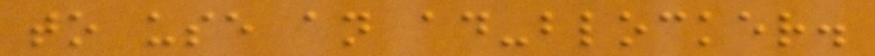to use an ad-blocker.
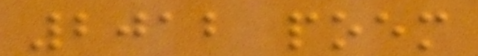2012 poem
